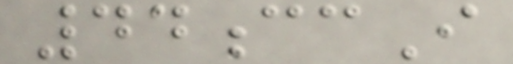44ccI
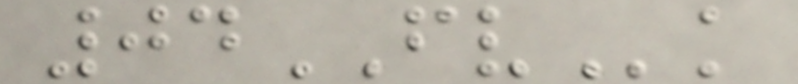04FVk
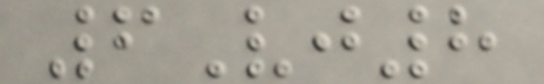6Vj8
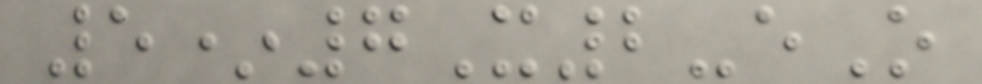5*7X2-eO
